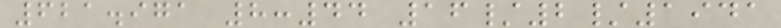621.971 8:44 16/2/1941
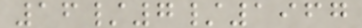16/7/1967
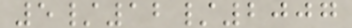5/12/2007
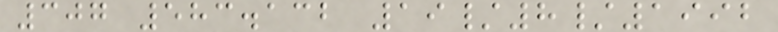307 583.132 19/8/1992
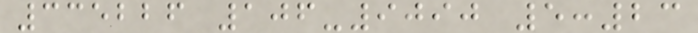335226 106-9090 5:23
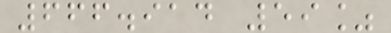666.914 59%
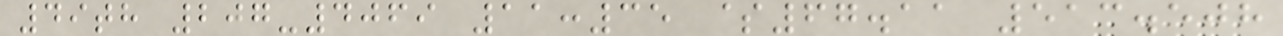49th 207-4069 11:35 $67.11 513.508
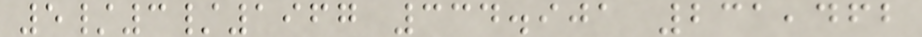5/3/1967 334.901 231,462
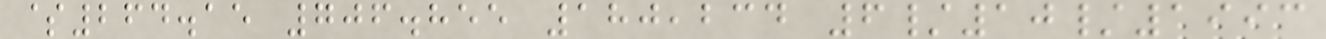$264.15 706.855 180,234 6/10/1993
